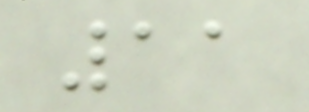11
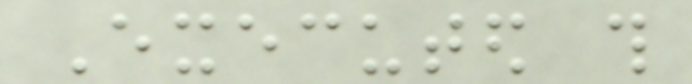Executed this
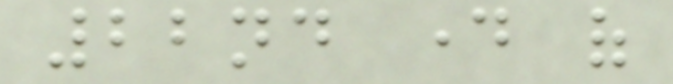22nd day of
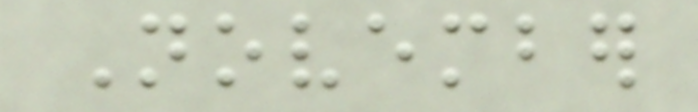November
